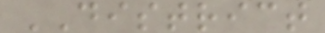DISTRICT
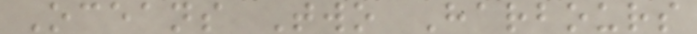Oceans Two Harbours
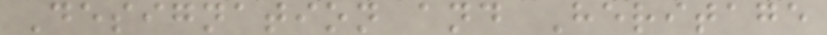Designation and Heritage
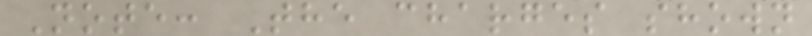Note: The charges shown
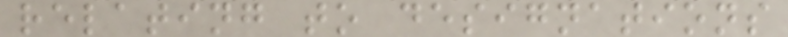relating to designations
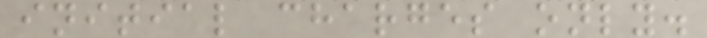initial charges only.
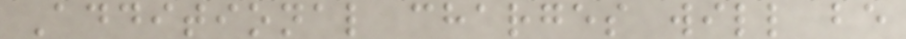Additional charges will be
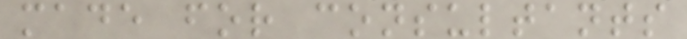made for consultants
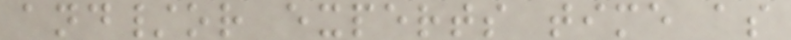and/or experts time as
